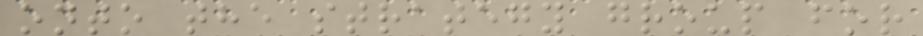onto the strategy group for
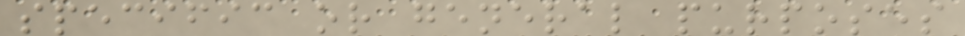specific or general purposes
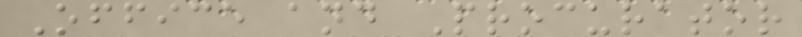Office and Procurator
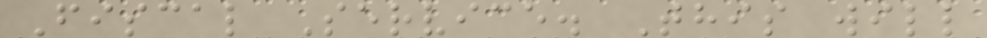Fiscal Service. This will
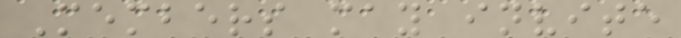Members may invite
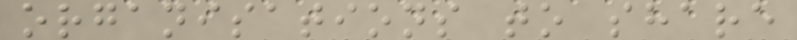organisations to share
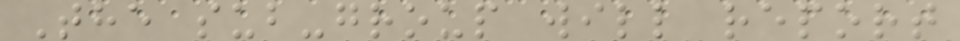The sub-group will report
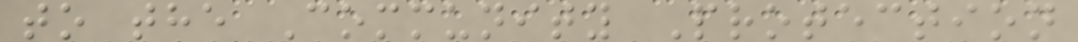to the Community Protection
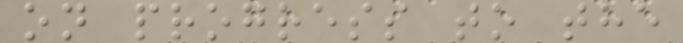on progress to the
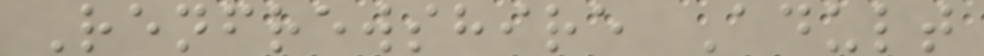Renfrewshire Adult
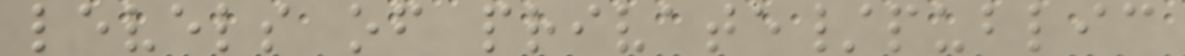levels of private/public
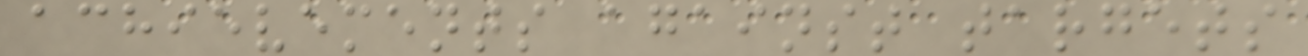achievements against targets
